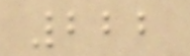222
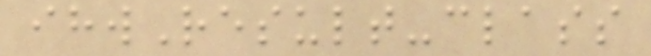ihwResult-class
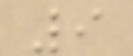9
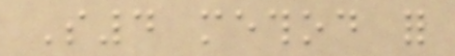S4 method for
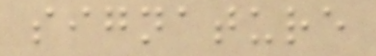signature
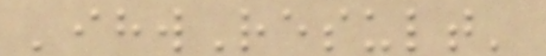'ihwResult'
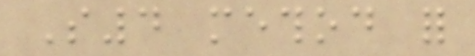S4 method for
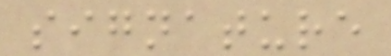signature
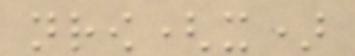nrow(x)
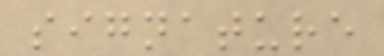signature
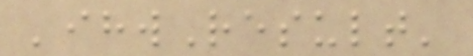'ihwResult'
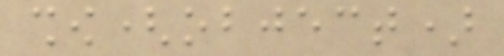show(object)
